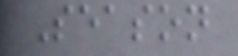Season
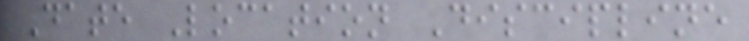Date Location Discipline
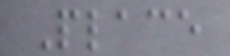Place
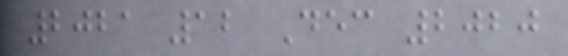2021 12 Dec 2020
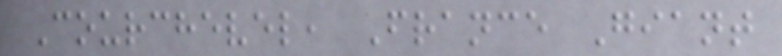Courchevel, France Giant
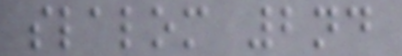slalom 2nd
